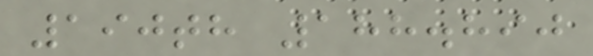190th 188.890
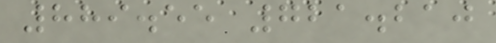889.55 721.210
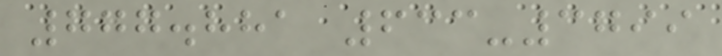777.881 633-3799
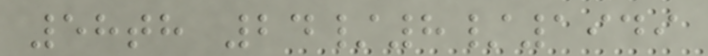58th 24/8/1949
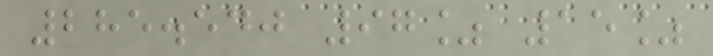285.540 97% 15%
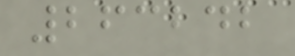263242
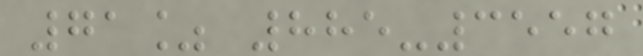71% 885-3557
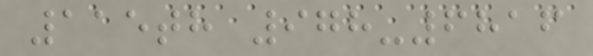115th 978-6816
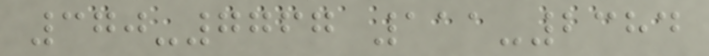370-7767 111-2384
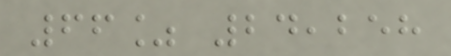66% 24,258
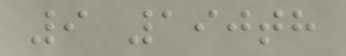9 190th
